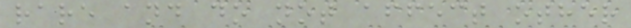rare and do not affect other
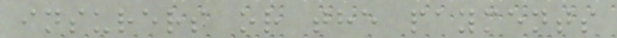insurers or the payments
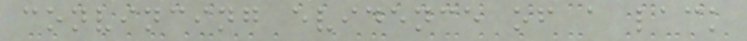convincing evidence of a lack
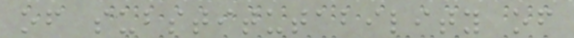of substitutability of
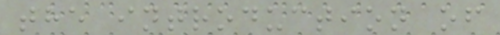the introduction of
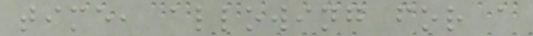time, allowing for a
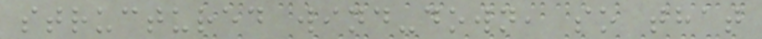structured wind-down, so that
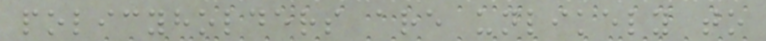policyholders are unlikely to
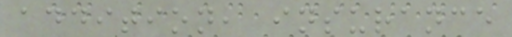addition, insurance
